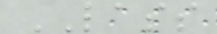LASS
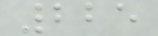225
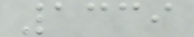1339
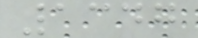1347
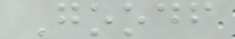Goodf
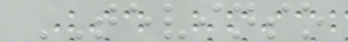TEVINSO
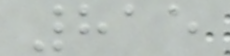815
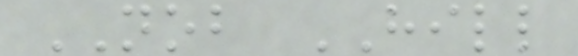NOB HILL
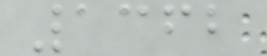1362
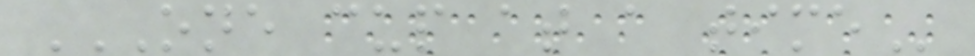ONE CUP AT A TIME
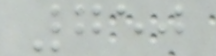750
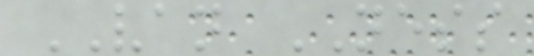VAN NESS
